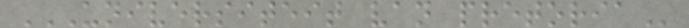UNIVERSITEIT VAN PRETORIA
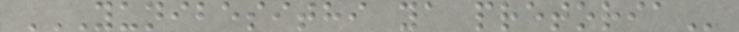YUNIBESITHI YA PRETORIA
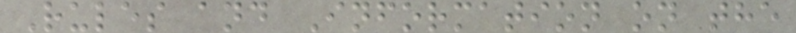Rules and Information on the
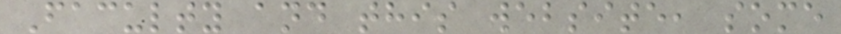Faculty and this website, some
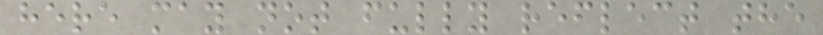here may not fully reflect the
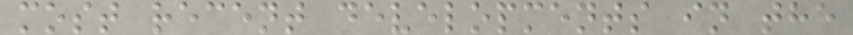most recent developments in the
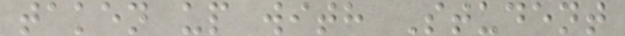taken up with Student
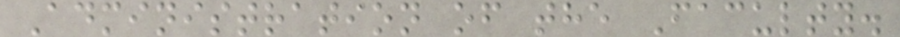Administration of the Faculty.
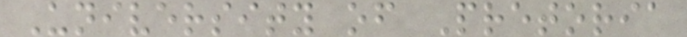University of Pretoria
